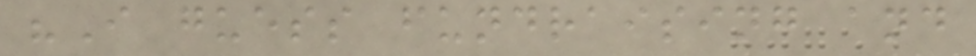"I guess fundraising and
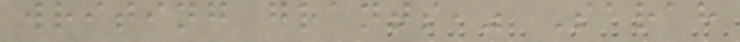writing grants," Sarah
